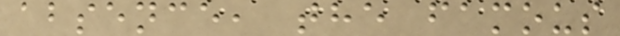absence, the famous
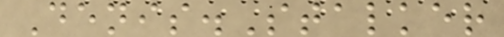Denis.Stalker
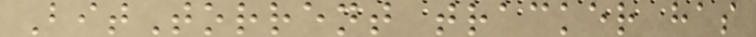BitTorrent tracker has
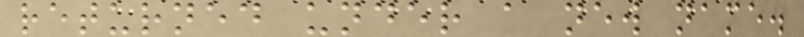returned under a new name.
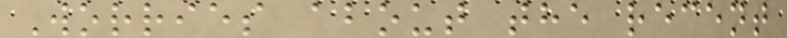Worries about the recent
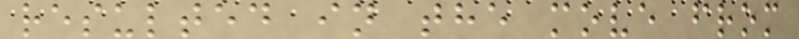resulted in the move from
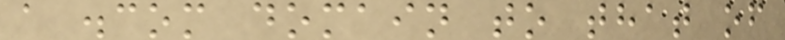a .com domain to that of
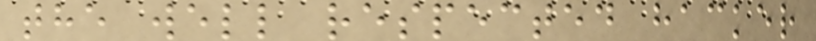the well respected hacker
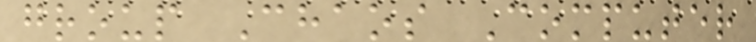group Chaos Computer
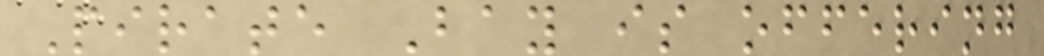Pirate Bay is offering
